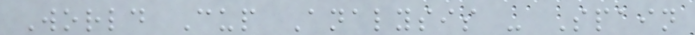World Cup Analysis - Spain
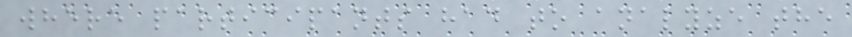where participants had to analyze the
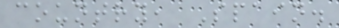country, Spain.
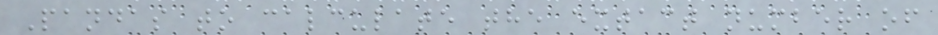Pandas to calculate the extact number of
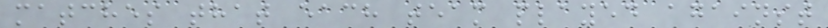matches that each team played against
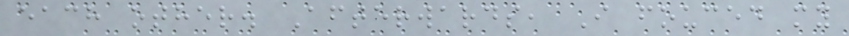each other. Afterwards, I fouced my
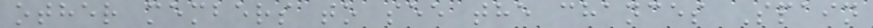other members to see the chances Spain
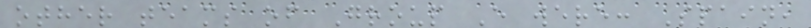other teams of Group E were: Spain,
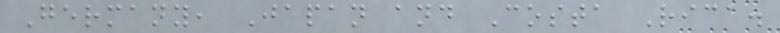Germany, Japan and Costa Rica.
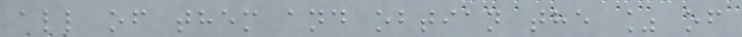all of them and obtian the % of
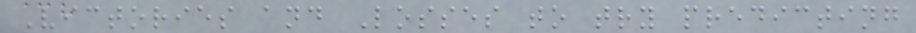Victories and Losses to try predicting
